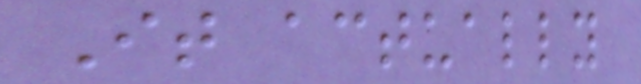It actually
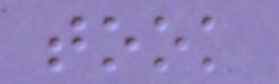took
